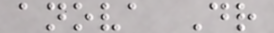anova Dr
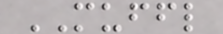MUFFL
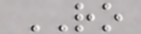RO
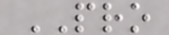PRO
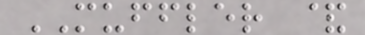MUFFLER &
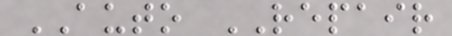AUTO REPAIR
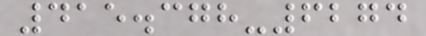415.378-6274
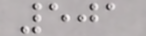501
